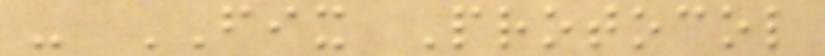- FIX Protocol
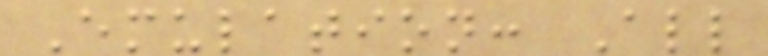Emulation: All
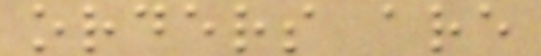orders are
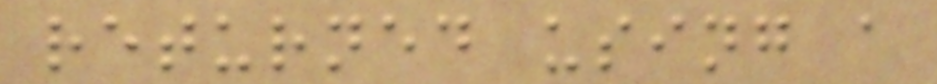returned using a
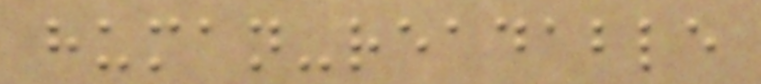human-readable
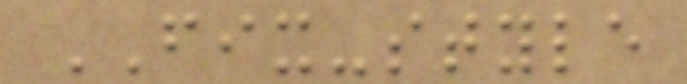FIX-style
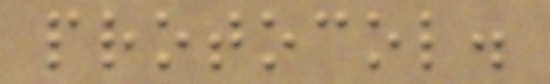protocol.
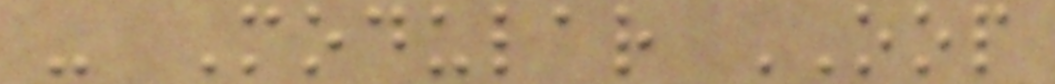- Modular OOP
